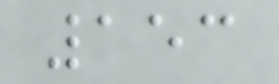153
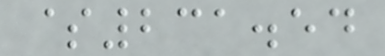$231.54
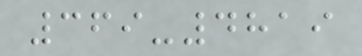369-4819
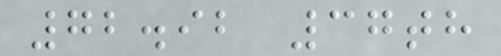72.92 37th
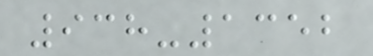938-1352
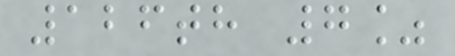126th 7%
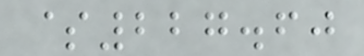$227.60
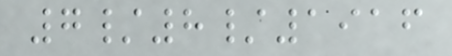7/8/1916
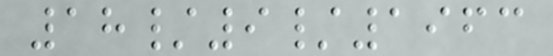18/9/1963
